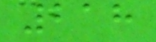218
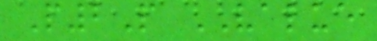P2P VALUE
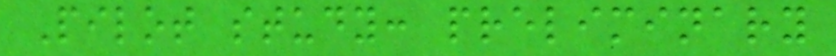Pilot study: preliminary
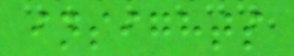insights
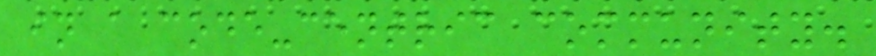in a code-centric community.
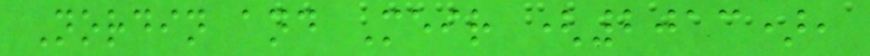Nordin and Meir (2013),
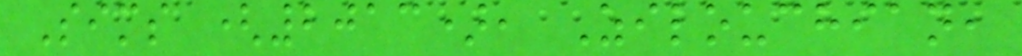Sims (2013), Zilouchian,
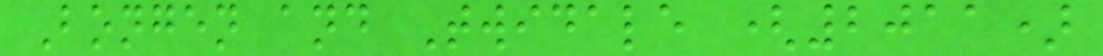Bongen and Twidale (2011)
